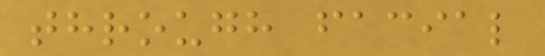through facial
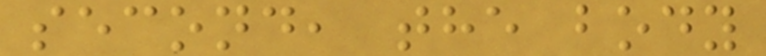second, the body
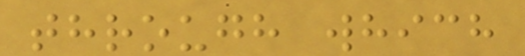through which
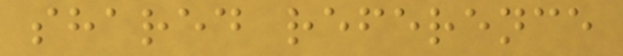shared reference
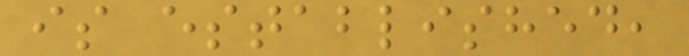is established,
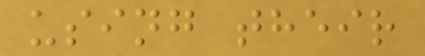using their
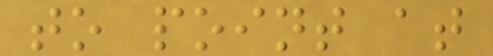to point at
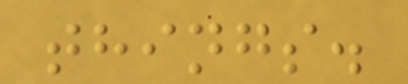things.
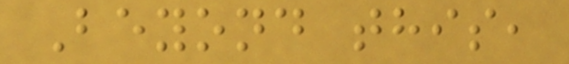Beyond this,
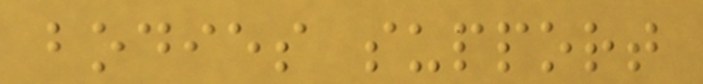bodies support
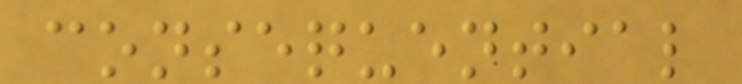consequential
